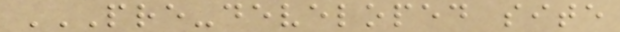PRE-DEVELOPED SITE
